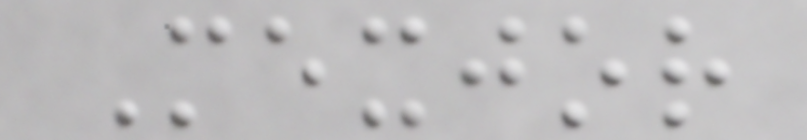Mexjor
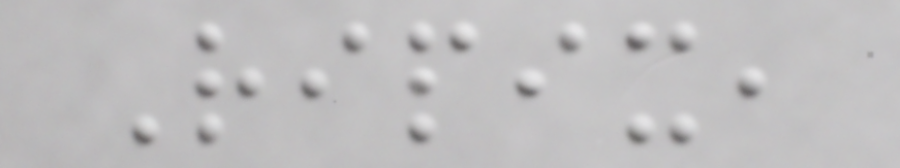Ripix,
